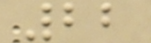22
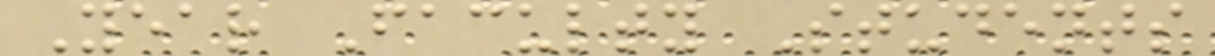Year Faculty Students
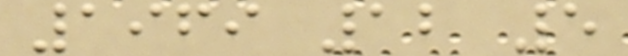1969 12 5
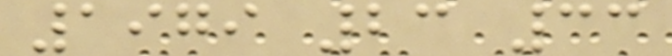1979 23 33
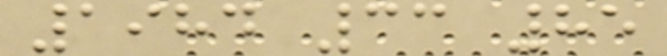1984 33 85
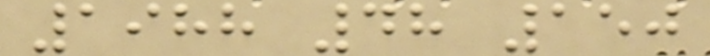1988 48 150
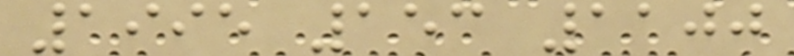1995 153 1100
